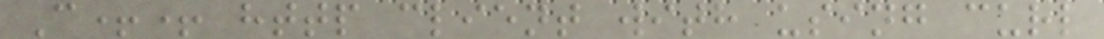C++ http client with using curl
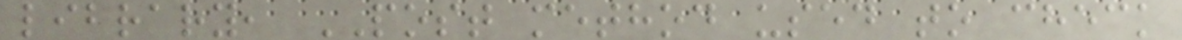library, POST method used to check
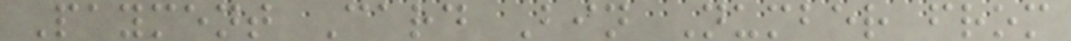Payment Card Bin Number from
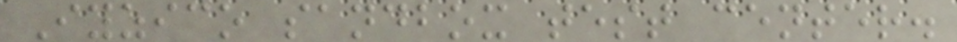Iyzico sandbox test center.
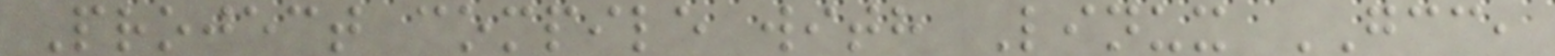Project compile with Linux GCC,
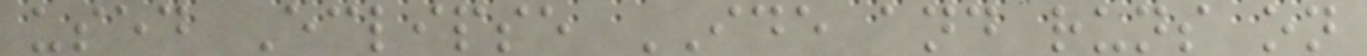used Eclipse IDE and runs on
